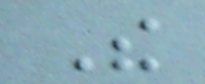The
